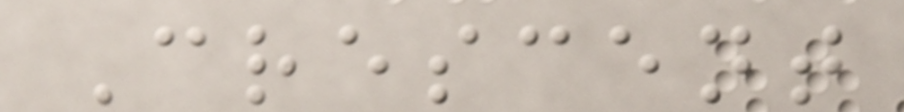Crescent
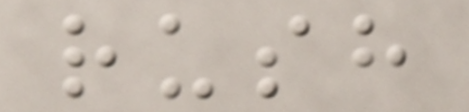rush
